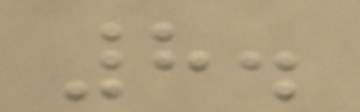8.
